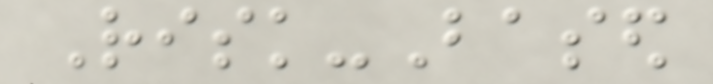Risk-Based
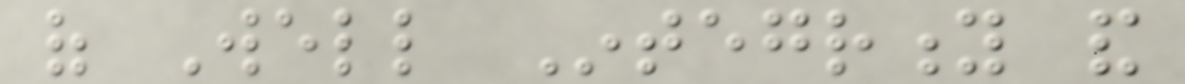of Well Integrity and
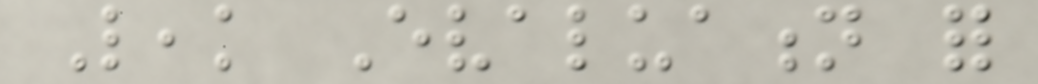Leak Evaluation for
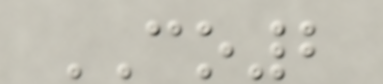CO2
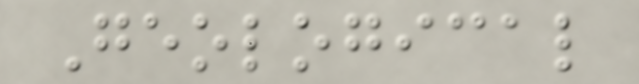Geological
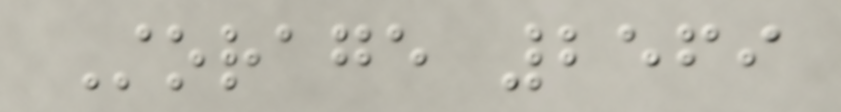Storage 2569
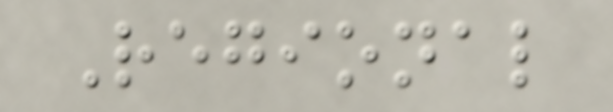Regional
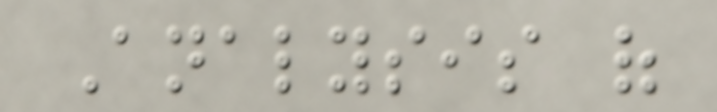Analysis of
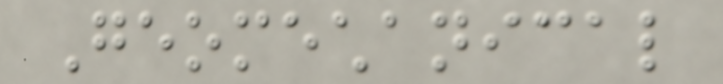Geomechanical
